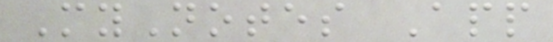MyNotes App
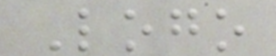Logo
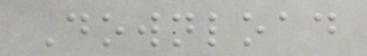Download
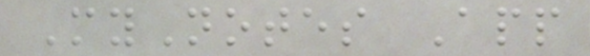MyNotes App
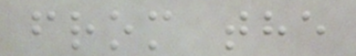from the
